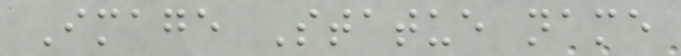Image Statue name
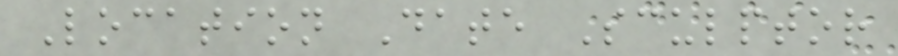Location Date Sculptor
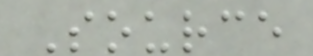Source
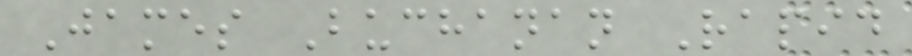James Buchanan Rapid
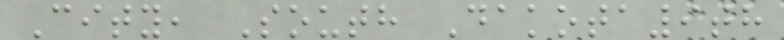City, South Dakota9th
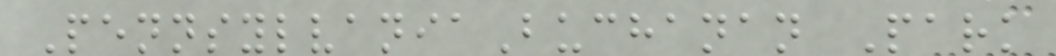PennsylvaniaBuchanan Park
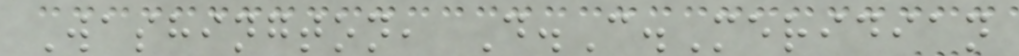Washington, D.C.Meridian
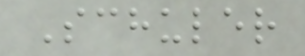Schuler
